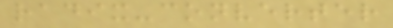radix-converter
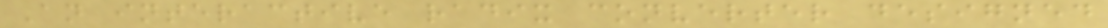An interactive radix converter designed
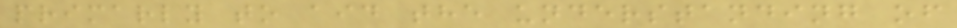primarly to aid the understanding of
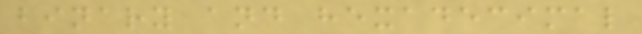binary and hexadecimal
